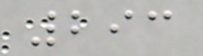293
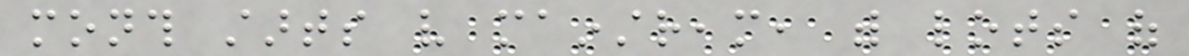month starts very mainstream, with lots of
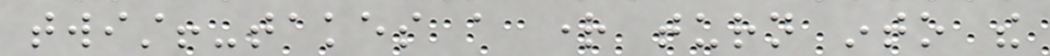twist!-takes a right turn into the
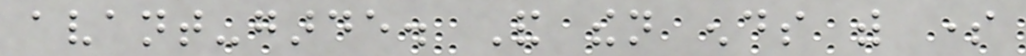avant-garde. And then ends with some
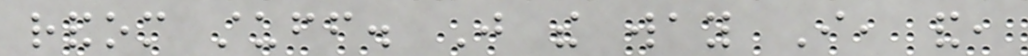random stuff. Just the way I, and,
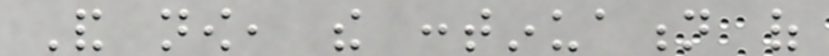And now, the continuation of
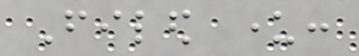Filed under:
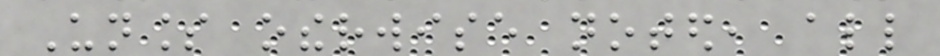Unless otherwise noted, all
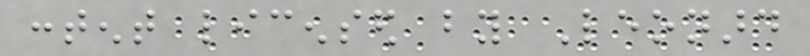content licensed by Leonard
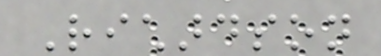Richardson
